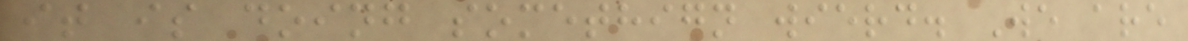it is doing somethign wierd. We are
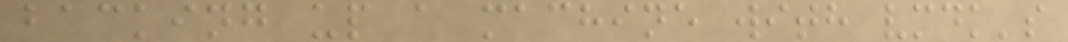backing up a machine with vmdk's
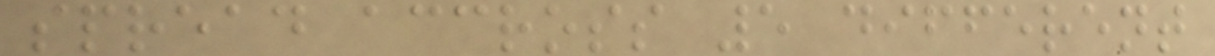spread accross 5 different
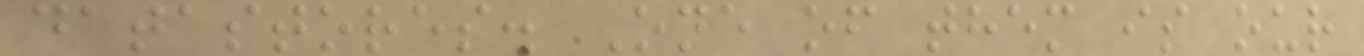datastores. One of them is our
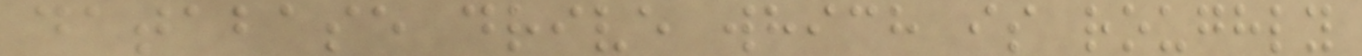database drive which is roughly
